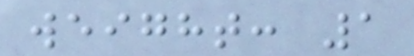weight: 1
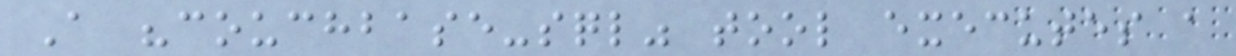A "couchbase-sql" tool executes a
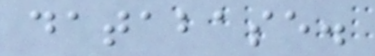database.
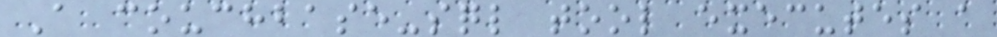A couchbase-sql tool executes a
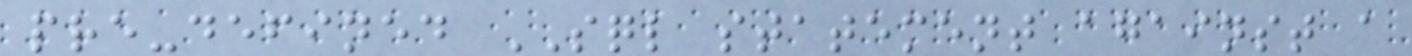pre-defined SQL statement against a
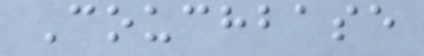Couchbase
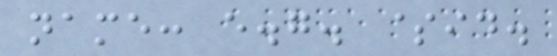name: e.g. $id.
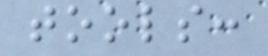tools:
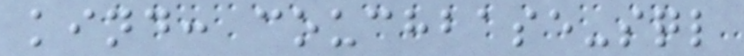kind: couchbase-sql
